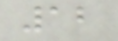12
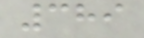389
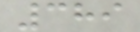389
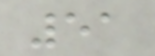51
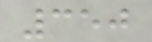350
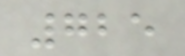725
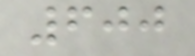600
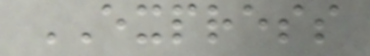EXPRESS
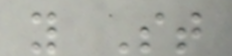y St
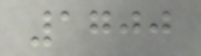1700
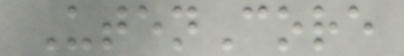UtenCore
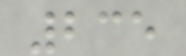235
